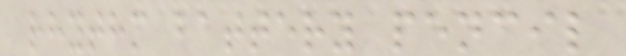rhythm battery pencil
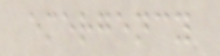emergency
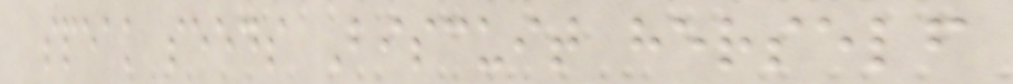speak seeds Biscuit herself
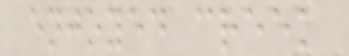enjoyed creek
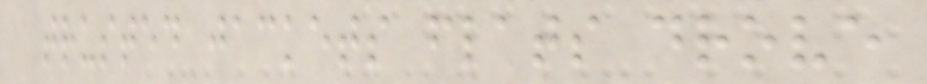trusted jackets flats drove
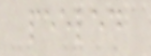peeled
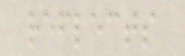reflects
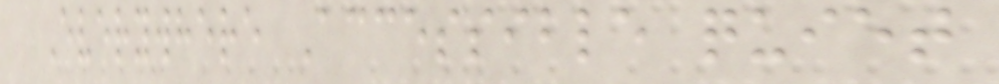Everywhere Accessible quiet
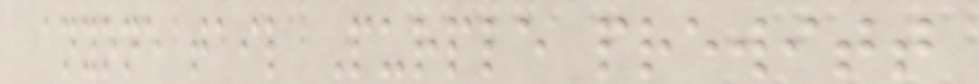anyone tail Purple prewitt
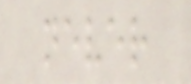never
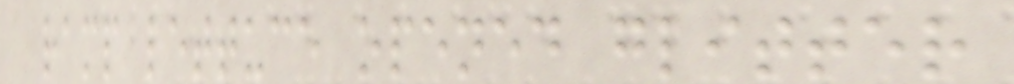ramp lettuce opened glitter
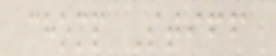chomp Stiff
